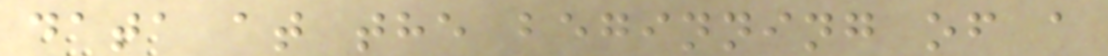data at the beginning of a
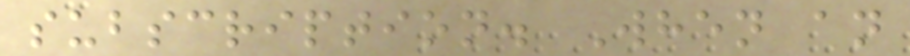subscription. When an
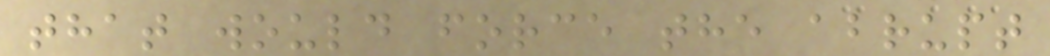that would force the abrupt
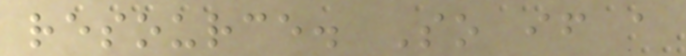resource. So if a
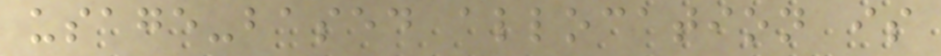usage-based allocation is
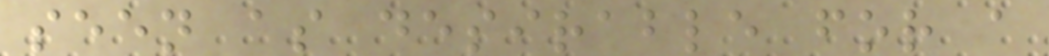seen as desirable for a
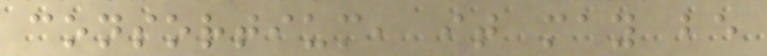consortium, it may be
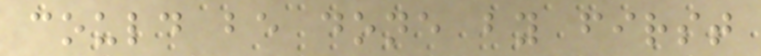could be done by first
